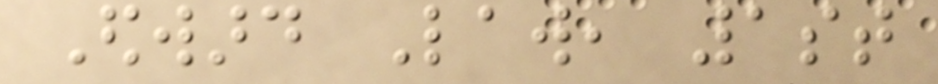Edward Law, 1st
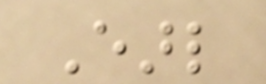Earl
